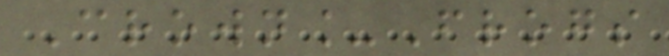Crown_Frogs
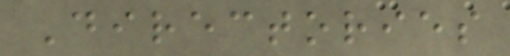Directories
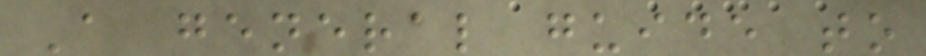A general guide to
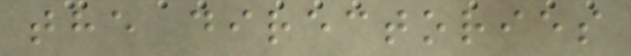the directories
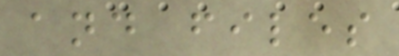and files
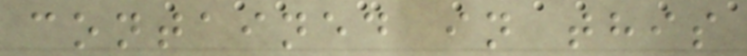contained in this
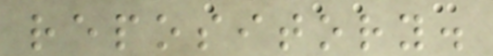repository.
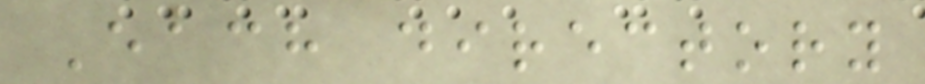Each directory
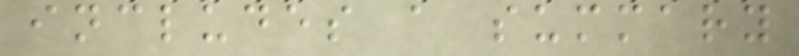includes a summary
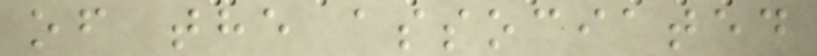of the associated
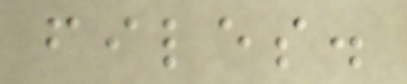files.
